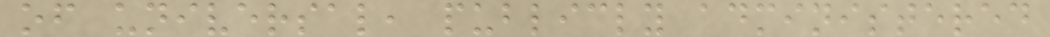of universal, publicly administered
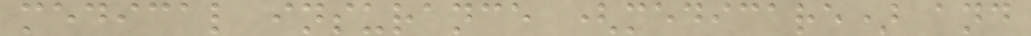medical insurance (medicare) and
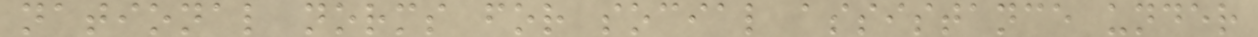national norms for social assistance under
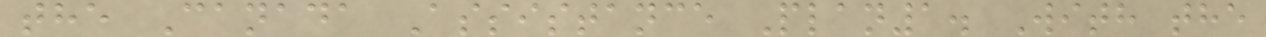the Canada Assistance Plan1. With the
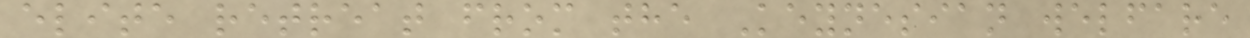elite retreat from the Keynesian welfare
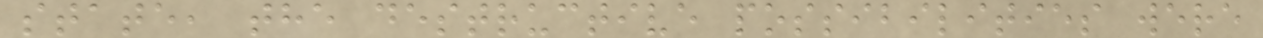state, the destructive possibilities were
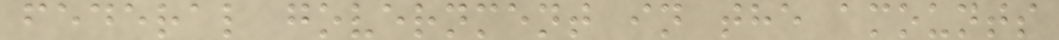federal government in the amounts
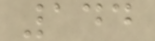144
